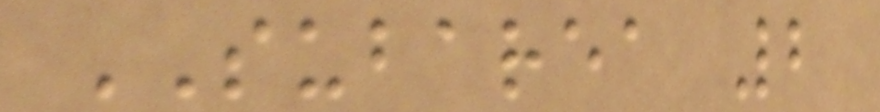SUBAREA 2
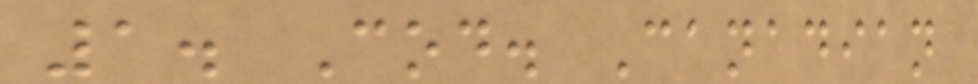1. Cod. Canadian
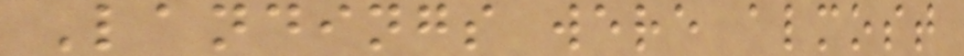Landings were almost
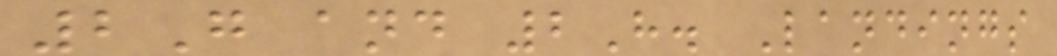2G and 2H. Landings
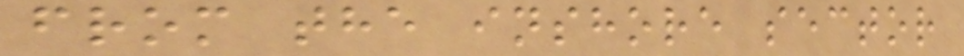from the inshore sector
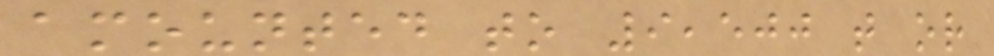amounted to 9,500 t or
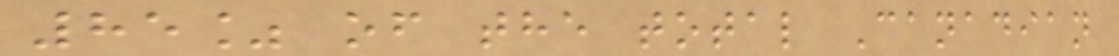85% of the total Canadian
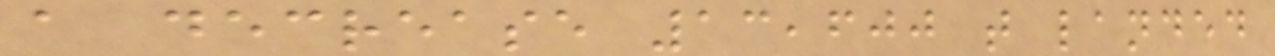a decrease 13,600 t landed
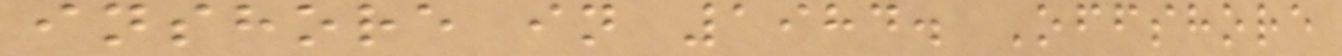inshore in 1984. Offshore
